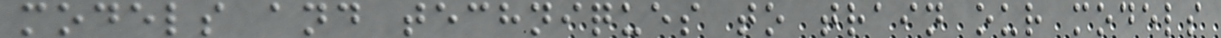models and techniques to train our models
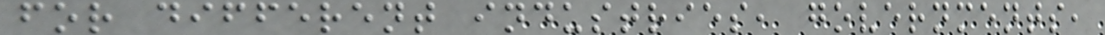for different industries, governments,
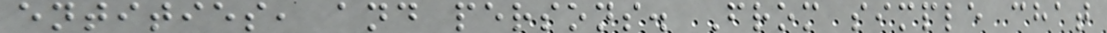entities, and persons. From simple chat
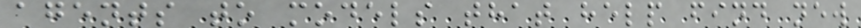agents to models that help find new
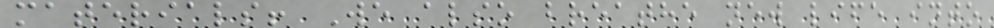materials! We also breathe new life into
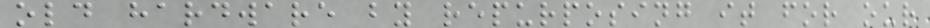old hardware by repurposing it for our
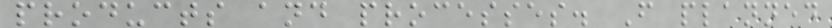products and processes. F planned
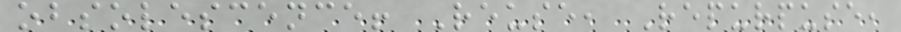obsolescence! Reuse, Repurpuse,
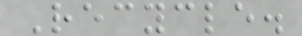Recycle.
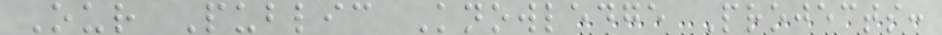Our Public Knowledge Projects:
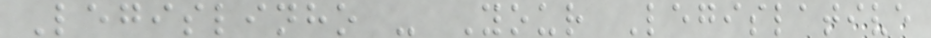Legislinho - Your Legislative
